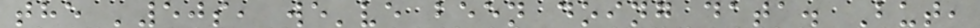the '50s, we've been doing data. But,
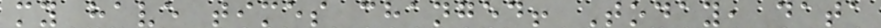my have times changed! Today, data
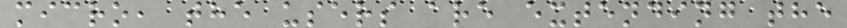micro, the users are extending the
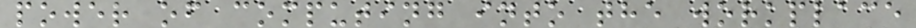power of computing into the workplace
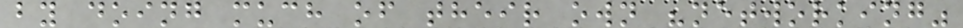by doing much of their own "networking"
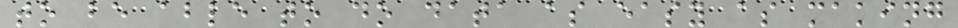to be able to do data as easy as making
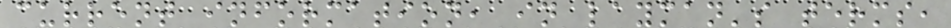current information, in layman's terms,
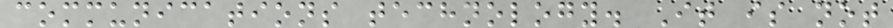communications technology. It is not
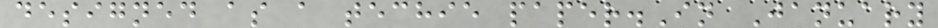designed as a techie paper.In January
